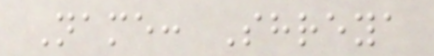Name: Shreya
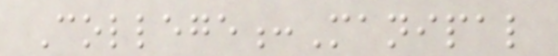College:Manipal
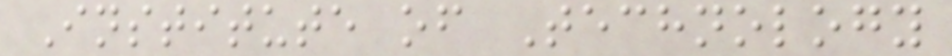Institute of Technology
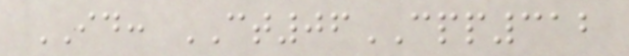ID: CT06CPP312
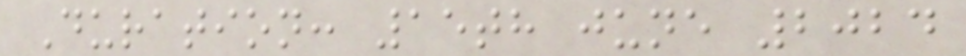Duration: 15th june 2024
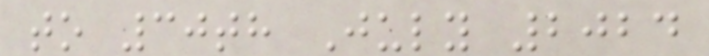to 30th July 2024
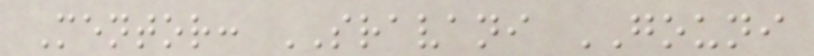Mentor: SRAVANI GOUNI
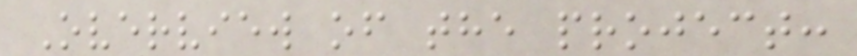Overview of the project:
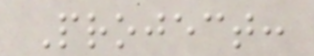Project:
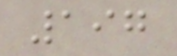197
